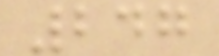247
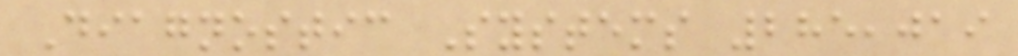Diagnostic Systems 285,019
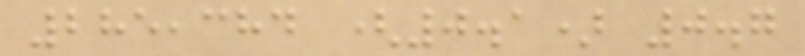285,384 (0.1) 0.7
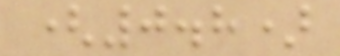(0.8)
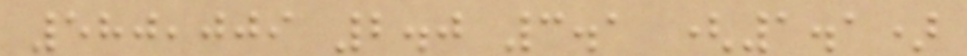580,009 2.0 3.1 (1.1)
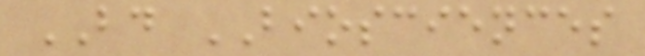BD BIOSCIENCES
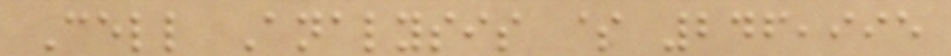Cell Analysis $ 246,995
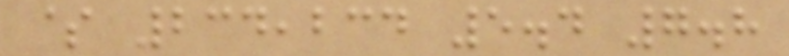$ 234,234 5.4 7.8
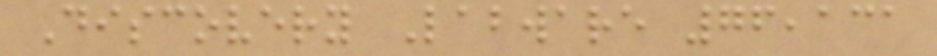Discovery Labware 76,131
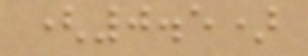(0.5)
